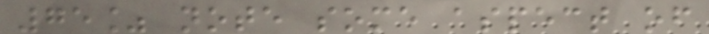75% note some aspect of
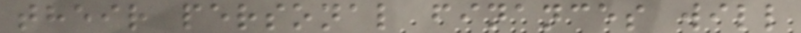their personal finances will
